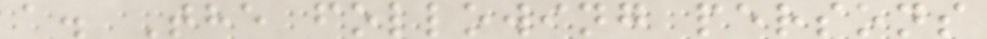a. The following persons
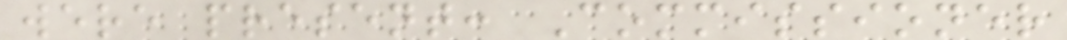were present: Commissioner
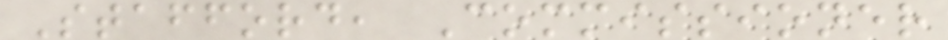Stafford, Commissioner
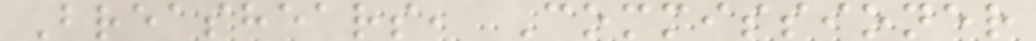Breashears, Commissioner
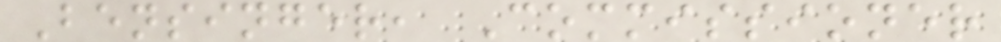Bensinger, Commissioner
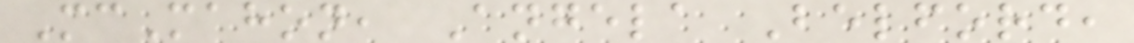McMahon, Angela Belford,
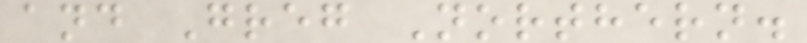and Greg Northern.
